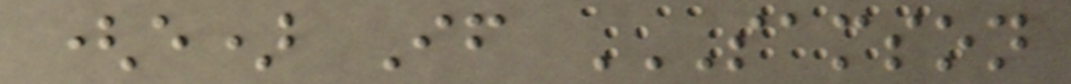(e) If SAMSON
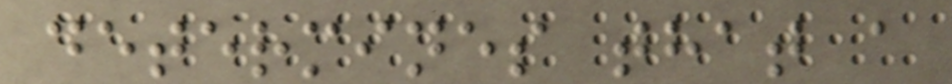determines that a
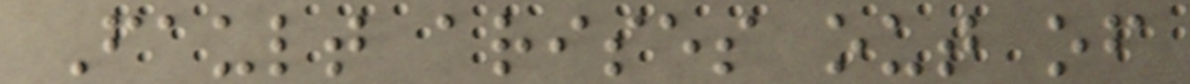Fault arises out of
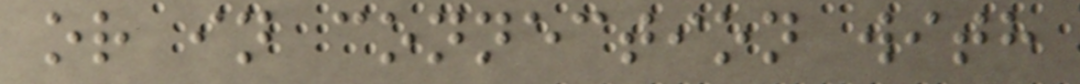or in connection with
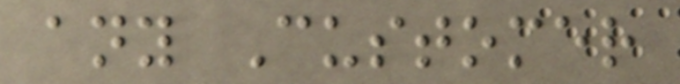any Customer
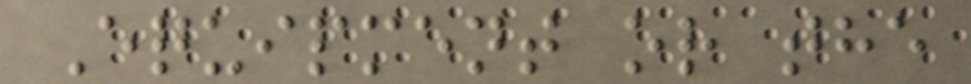Equipment or the
